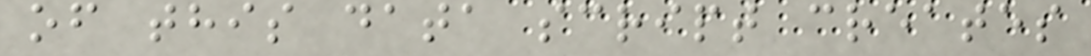of this data script creates
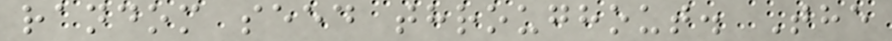random seed throughout. The
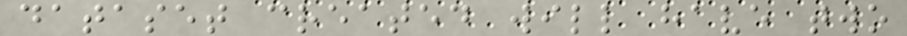dataset created will have two
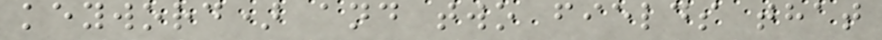keyword) and two fields that
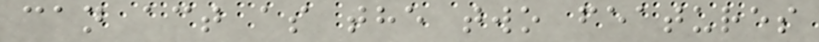can act as the two features
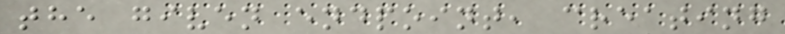the given endpoint, creating
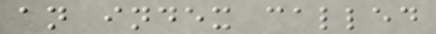an index called
